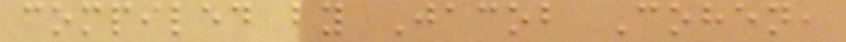compiled by Jacob Cohen,
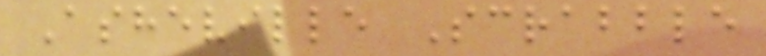Asheville Scrabble
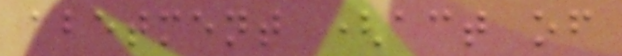abetment (act of
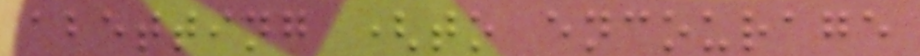abetting (to encourage
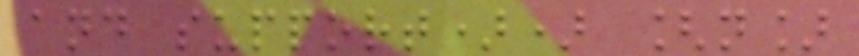and support)) [n]
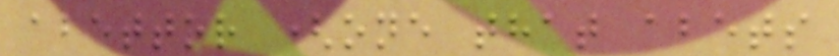abettor (one that abets
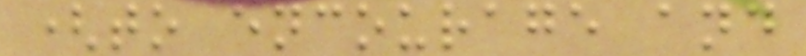(to encourage and
